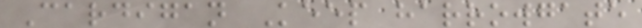Cardigan Keep harrowgate
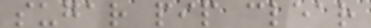sugar pip clear
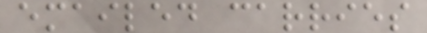emailed carries
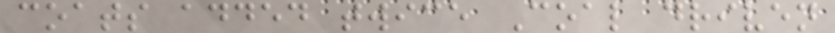coats added twice Coal driven
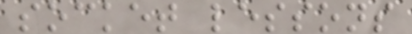socket lessons
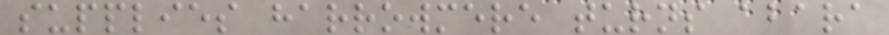supplies harrowmere turns abara
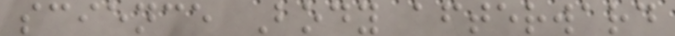science Body afterward
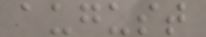august
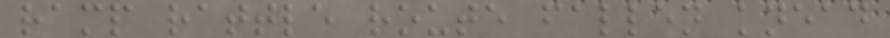ramp rattle route fallen knead
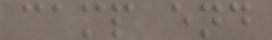camp end
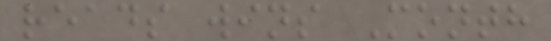reads wins Month
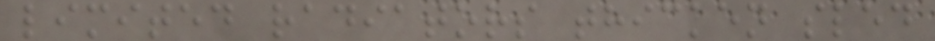limited radiators thicken sled
